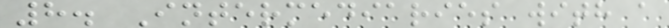8. Intermediaries with a
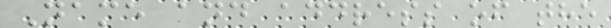Name and address of the
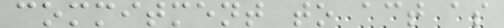commitment to act as
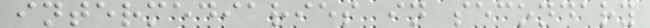intermediaries in secondary
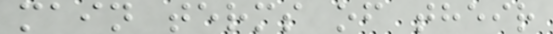main terms of their
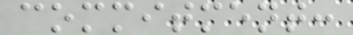commitment:
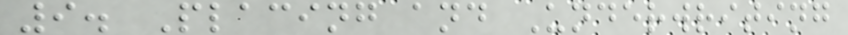9. Placing and Underwriting
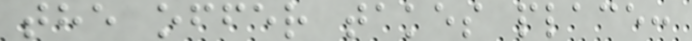the offer takes place:
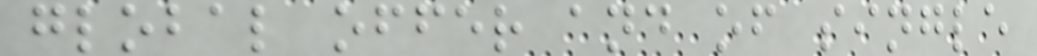global offer and of single
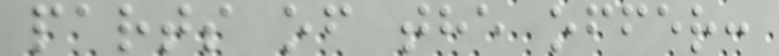parts of the offer:
